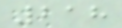218
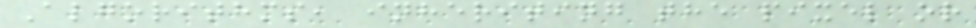Algorithms, inheriting the pixel or
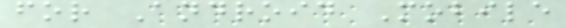for Android Mobile
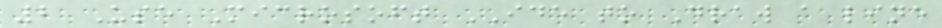2 Use Microsoft IDE to Draw a line
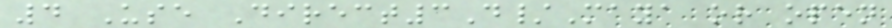4 Use Direct3D/Maya or open
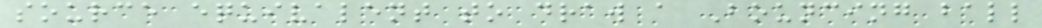source equivalent to draw a Bouncing ball
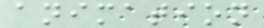animation
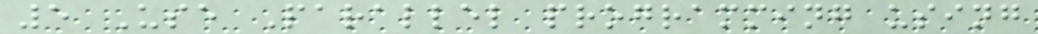5 Use Parallel programming using
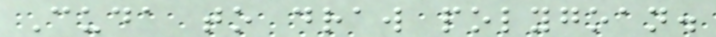Cuda to draw polygoan.
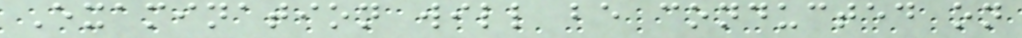Examination will be conducted on
